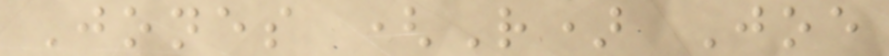Jones (R) Joe
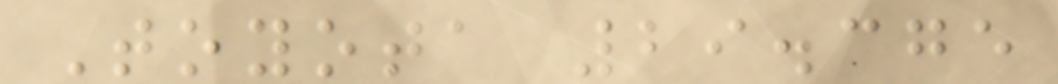Toyota 29.375
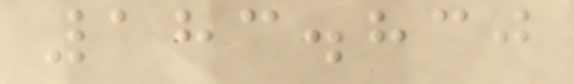183.830
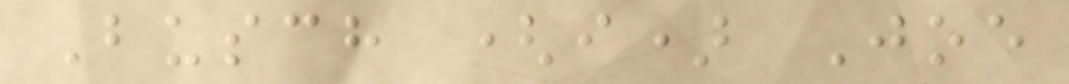Busch (i) Joe
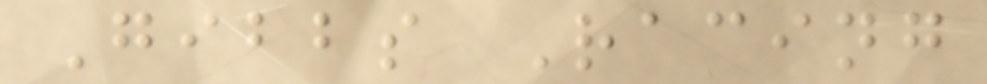Gibbs Racing
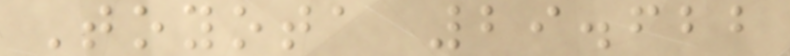Toyota 29.622
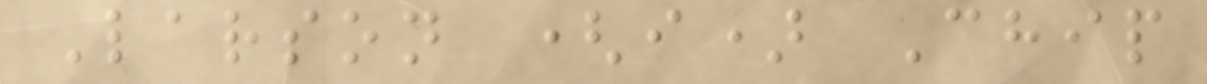Larson (i) Chip
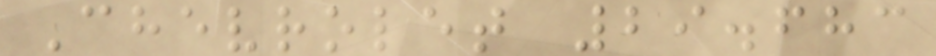Chevrolet 29.683
